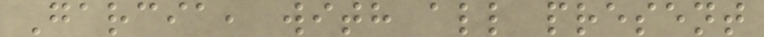Garcia, with all present
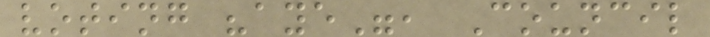voting "aye", Council
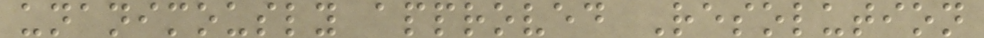unanimously approved Resolution
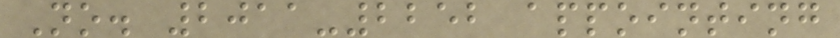No. 2011-2252 appointing
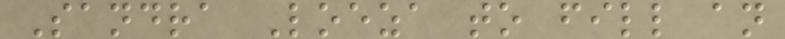Sandra Loeza to fill an
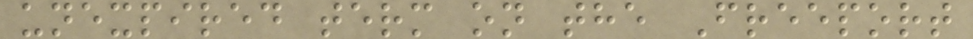unexpired term on the Freeport
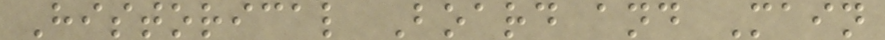Historical Board and Main
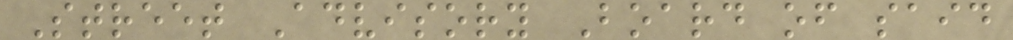Street Advisory Board of said
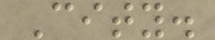City.
